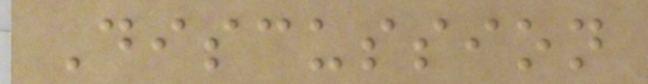Discussion
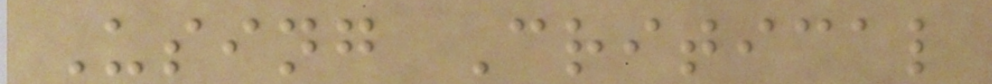Using Critical
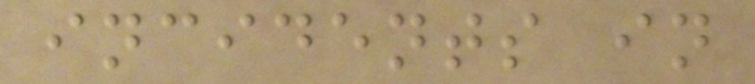incidents in
